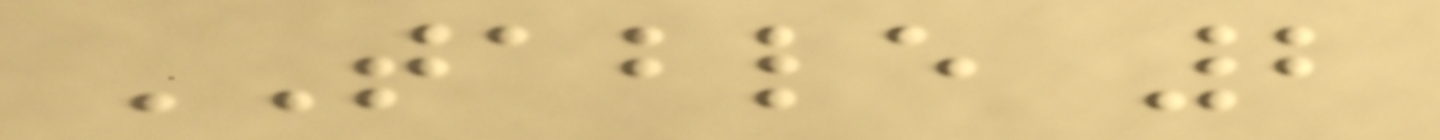TABLE 2
